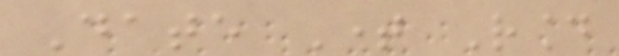Date Time Round
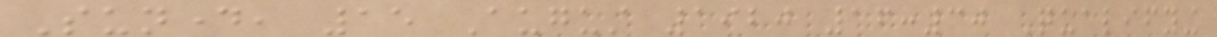Sunday, 15 August 1920 16:30 Qualifying
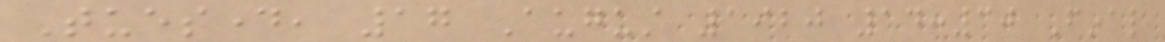Tuesday, 17 August 1920 14:30 Final
